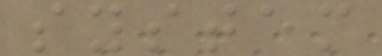system
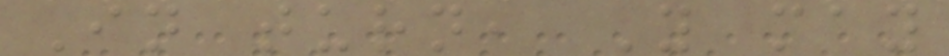In turn, Y may
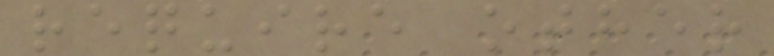require other
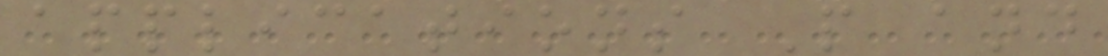applications P and
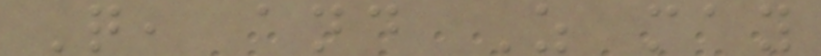Q, and Z may
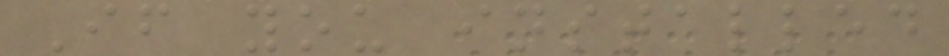If you installed
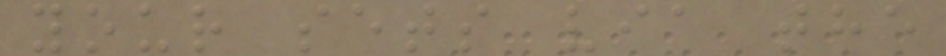your sets via the
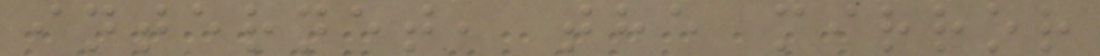internet, the mirror
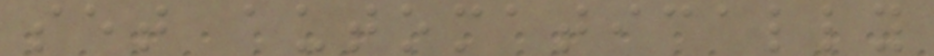set automatically
